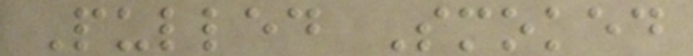Pulled Smoked
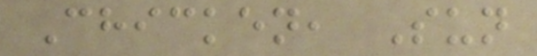Chicken, Sun
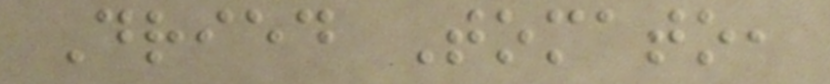Dried Tomato,
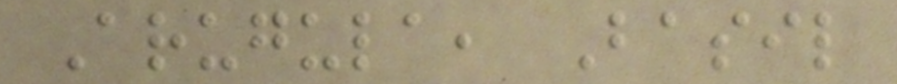Arugula, Basil
